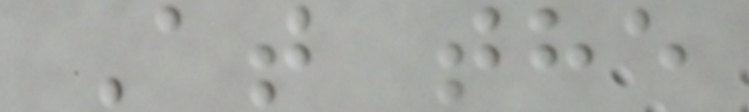At the
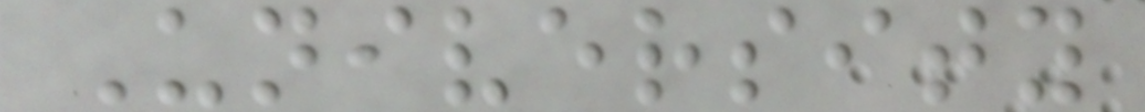University
